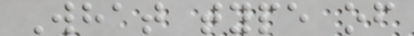What type of
